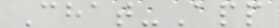Chat-App
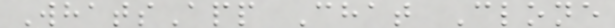WhatsApp Chat Clone
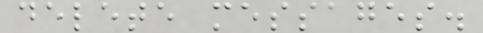delete messages.
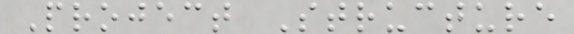Project Structure
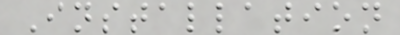Installation
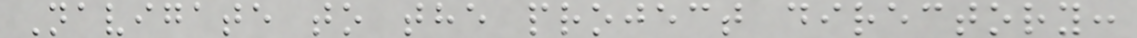Navigate to the project directory:
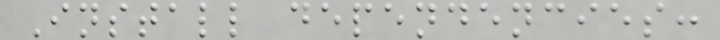Install dependencies:
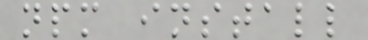npm install
